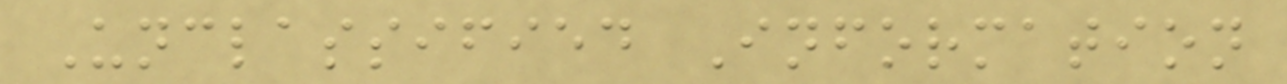Unclassified Information
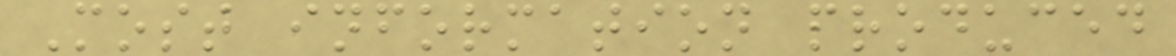Most information produced
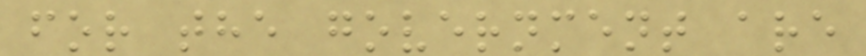for the government are
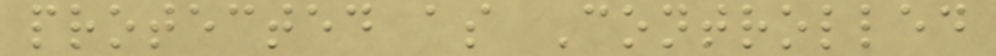protected as Controlled
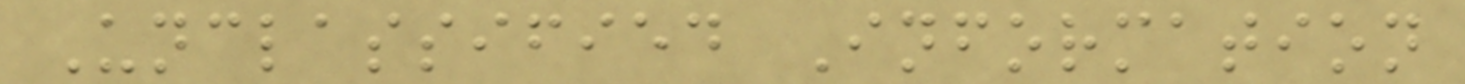Unclassified Information
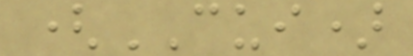(CUI)
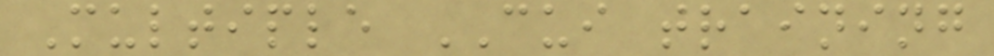Multiple CUI training
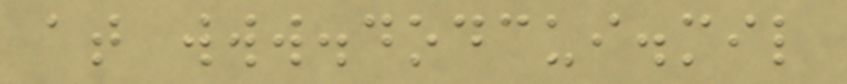at www.dodcui.mil
